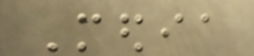Media
